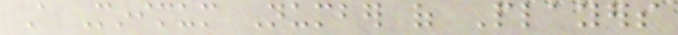A Minimum Number of Players
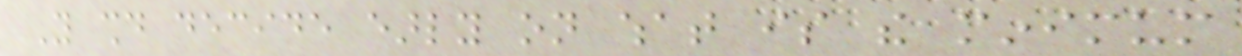You should decide early on what is the minimum
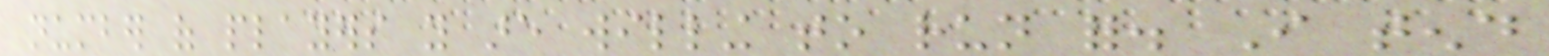number of players you are willing to run for. I tend
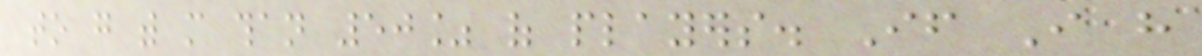to go with more than 50% of players. If I have
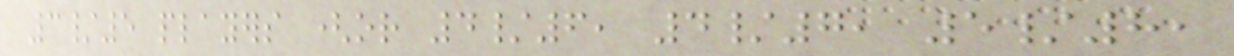3/5 players (or 4/6, 4/7, 5/8,
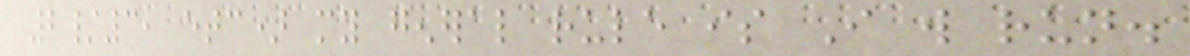2/3, etc) my general rule is I will run.
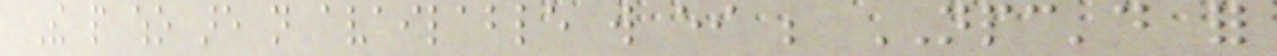The people who are not available will either be NPC'd for
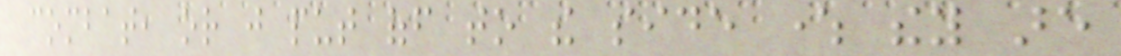combat, or just put off to the side where they are
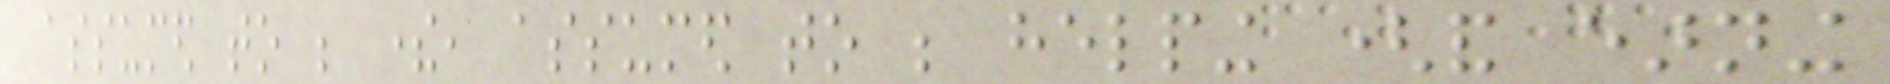assumed to be there, assumed to be helping (and earning
